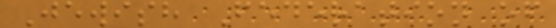Jewish Federation of
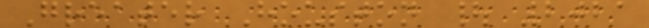Greater Houston | 2021
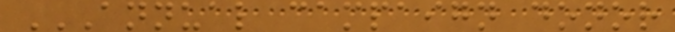ANNUAL CAMPAIGN DONOR
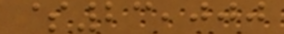$23,000
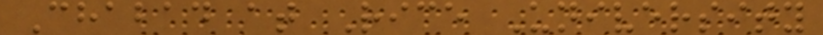Chabad at Rice University
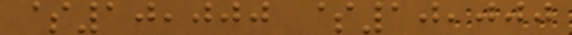$10,000 $10,000
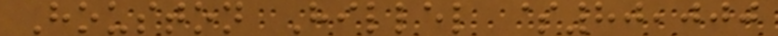Houston Hillel $80,000
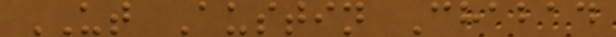UT Austin Chabad
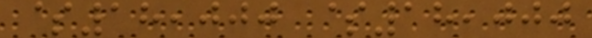$18,000 $18,000
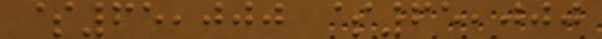$65,000 $65,000
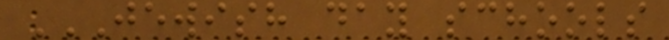JEWISH DAY SCHOOLS
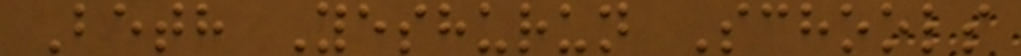Beth Yeshurun Schools
